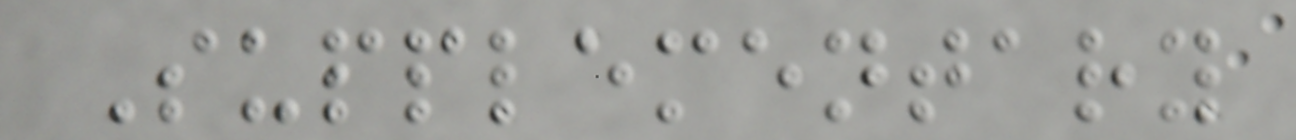Supplementary
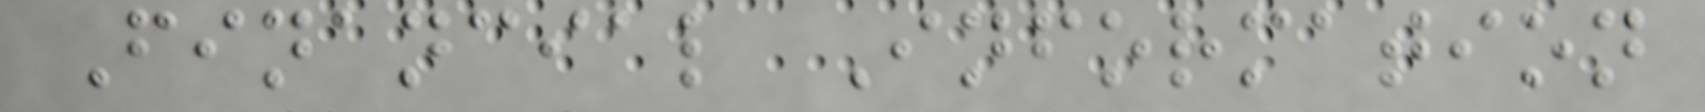Financial Information
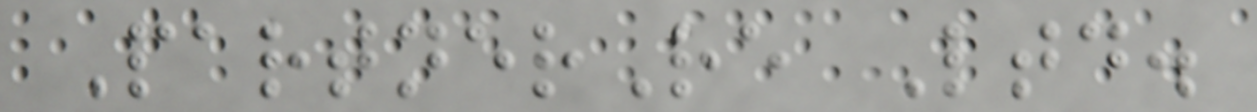PartnerRe Ltd.
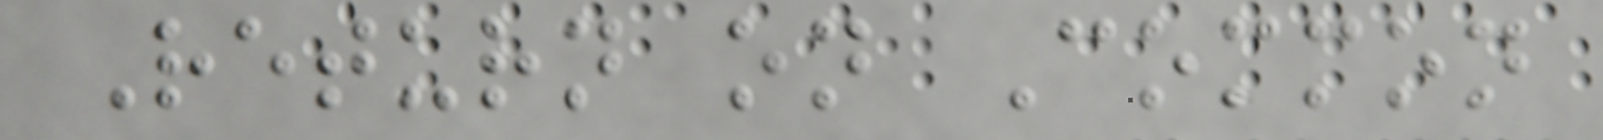Return on Common
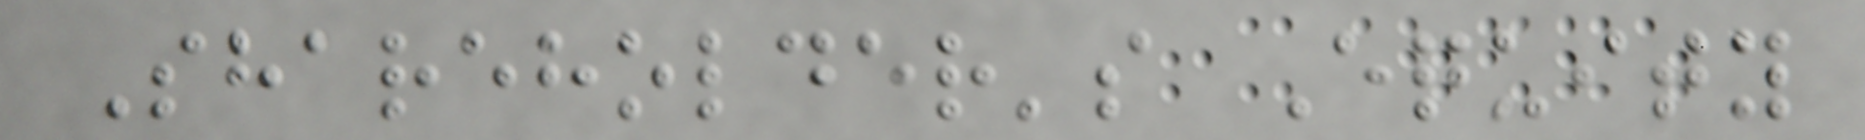Shareholder's Equity
